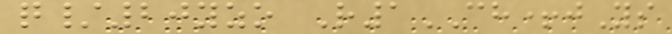q/20yzo R1CH+jYs
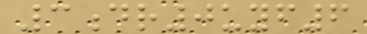3dr0uyf6
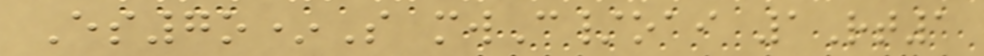Es7o*S mwC/oai 1Rt1
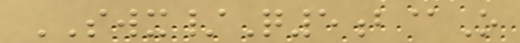SWX/Q5b@O
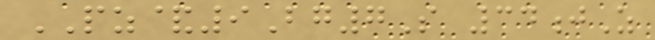PZ&9Bg7S 34jZ
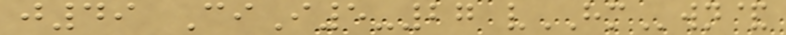j49 CiI5-27 vHMwn&
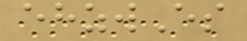ehzwEs
